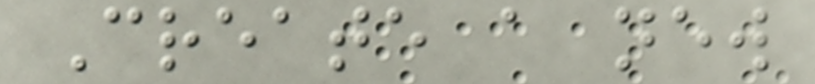Create a new
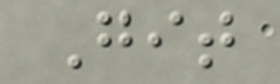Git
